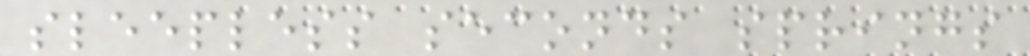sleepless seconds springs
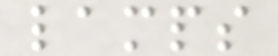lamps
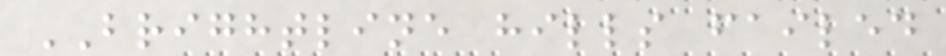BRIGHTLINE hills failed
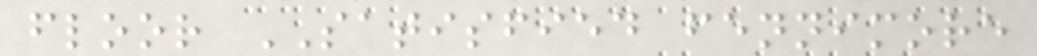floor SATISFIED fennimore
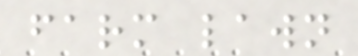farm lawn
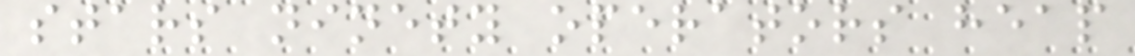stars ninety operators heap
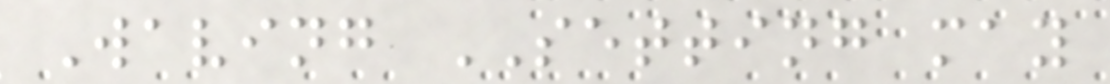Waving SETTING may
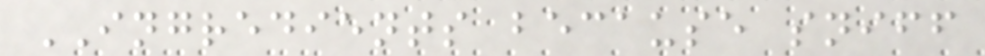INGREDIENTS because sniff
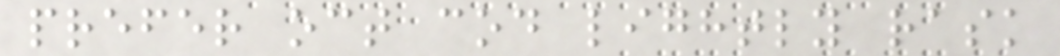prefer oct cod lightly rask
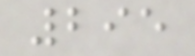295
